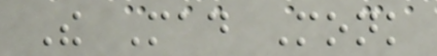The Mad Monk
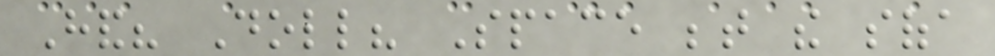Hand? Doll? Space between the sofa
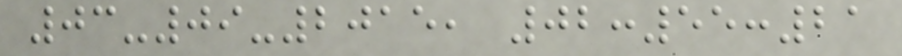03-09-2015, 02:55:21
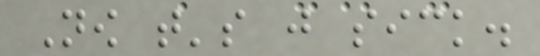Now that's just sick.
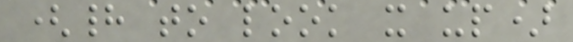(had to look it up)
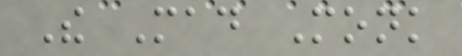The Mad Monk
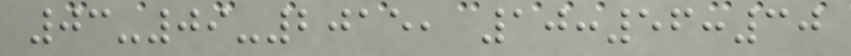03-09-2015, 10:56:30
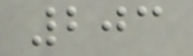203
